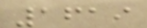1619
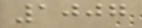1007
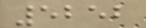5252
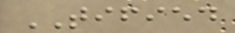TIFIED
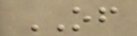OF
